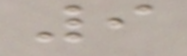9
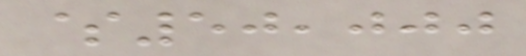$50,000
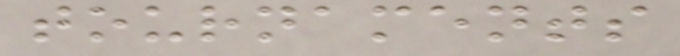tournaments
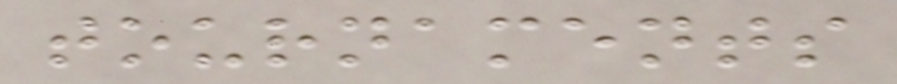tournaments
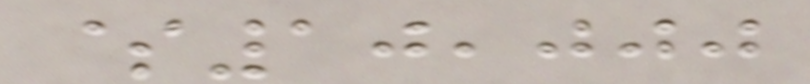$10,000
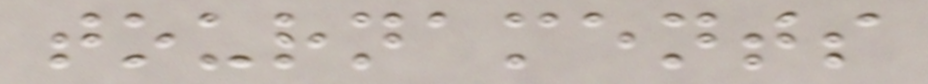tournaments
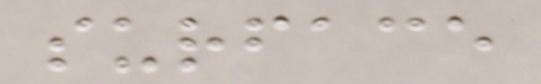surface
